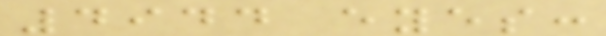4944 eyes:
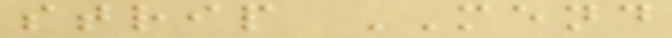strip MEND
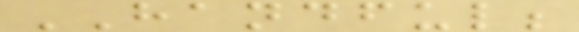HANDFUL;
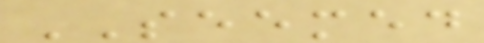SEEMED
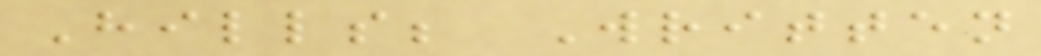Hills; Written
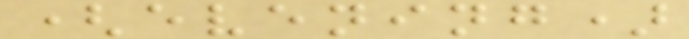(evening)
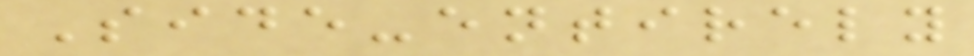Side-entirely
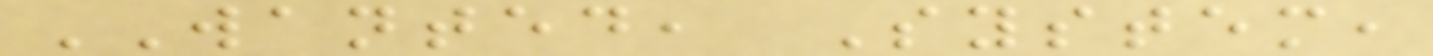WANTED, System,
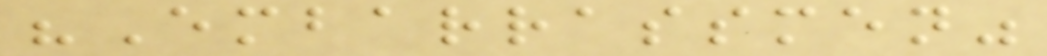"Embarrassmen"
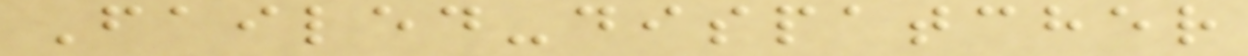Failed-dispatcher
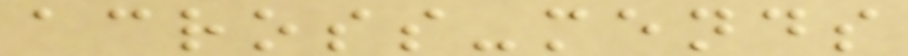across-mends
